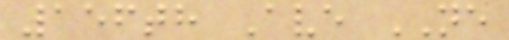156th Ave NE
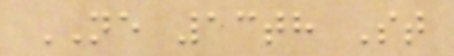NE 13th St
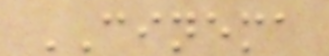CINEMA
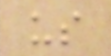us
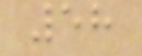58
